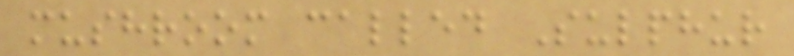mushroom called Sulphur
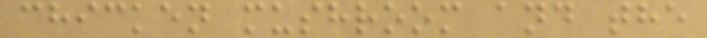chicken mushroom and the
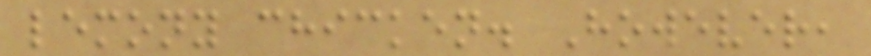lemony chicken. However,
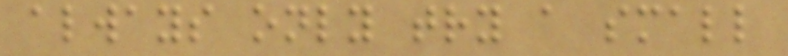always only try a small
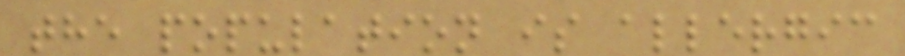the population is allergic
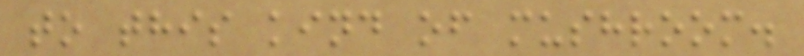to this kind of mushroom.
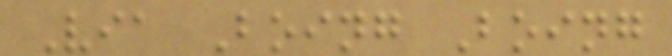Via Boing Boing
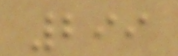299
